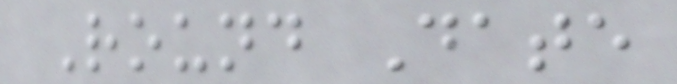Round Date
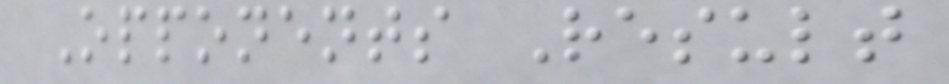Opponents Result
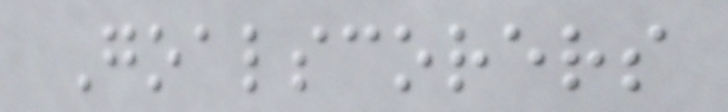Goalscorers
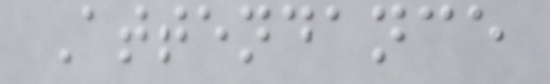Attendance
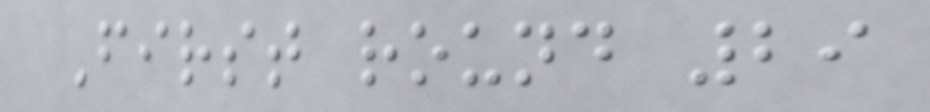First round 29
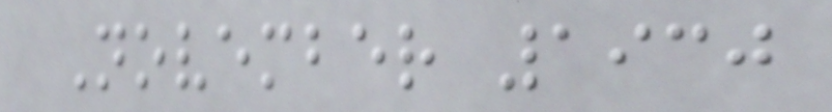November 1930
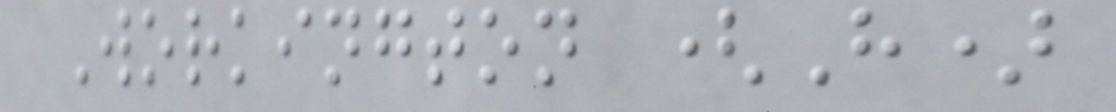Workington (H)
